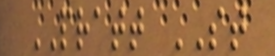PRATT ST
